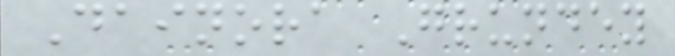Dainora Grundey
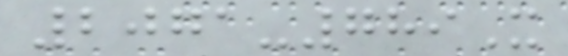2071-789X
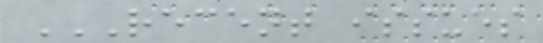RECENT ISSUES
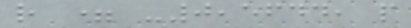r = -0,5644, p
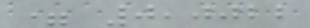= 0,0022
